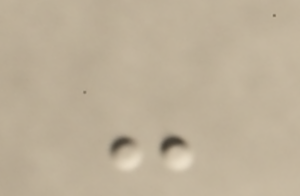-
